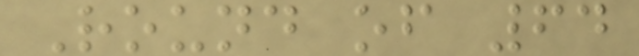Round of 64
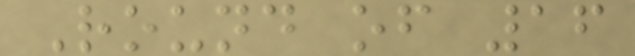Round of 16
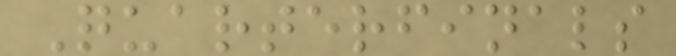Quarterfinals
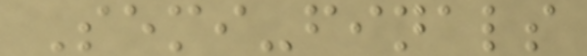Semi-finals
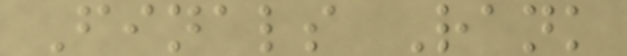Finals Rank
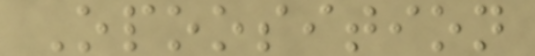Opoosition
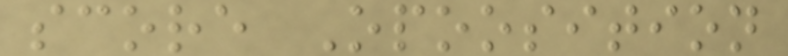score Opoosition
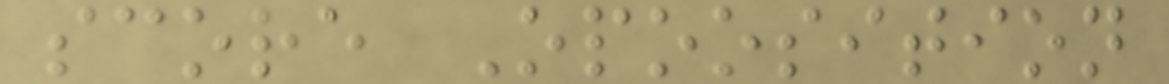score Opoosition
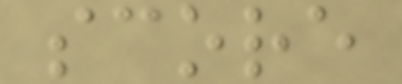score
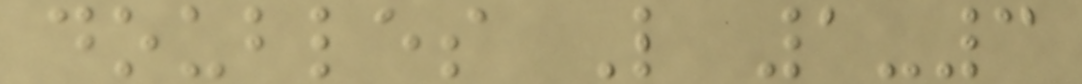doubles L 1-3
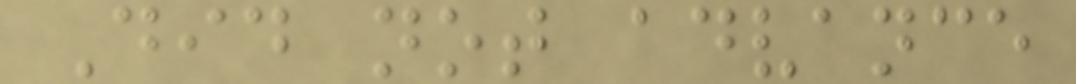Did not advance
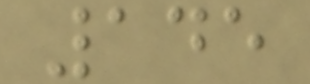145
